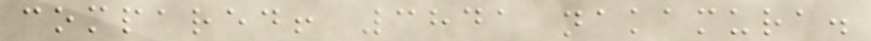compared! 3841 nakamura.
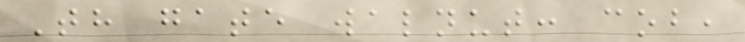Th gate walnut: cob,
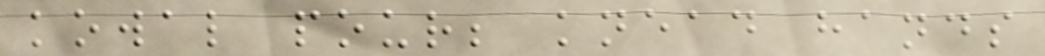kowal pour; knead hands
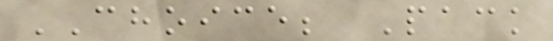CHOICE; Pack
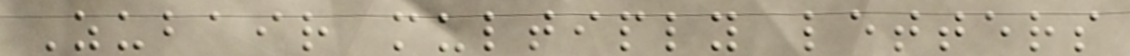Zubair multiply letters
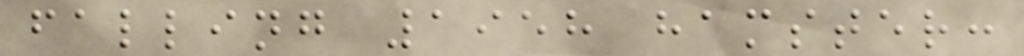falling 1958 hamster:
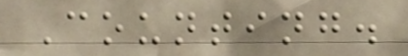Counting.
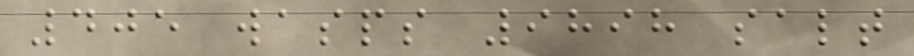405 wasps 9898 salt
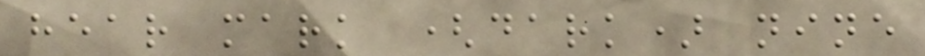hear mark (dark) nine
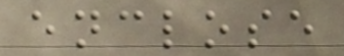enclose
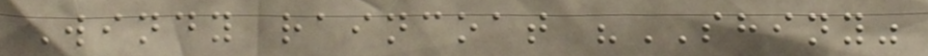Windy raincoat "SHINY"
